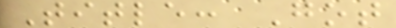Title: Got
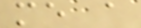me a
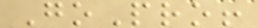GoPro!
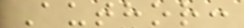Author:
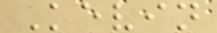Kevin
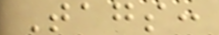Tags:
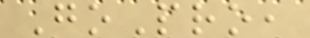GoPro,
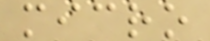micro
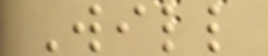Will
